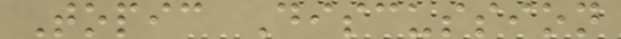Topic Discussion
